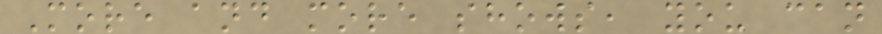More and more shows, you can
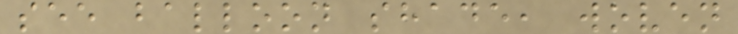see balloon shade, woven
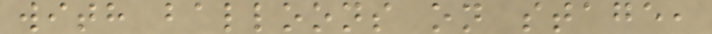with balloons on stage,
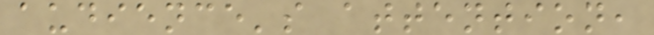audience's attention,
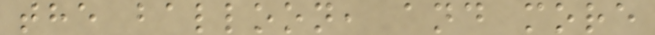the balloon, and more
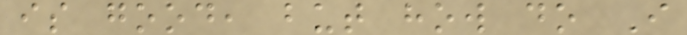is good, but how do I
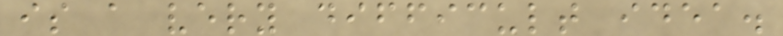is a very difficult idea.
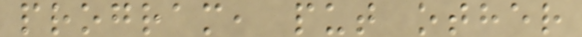program, put other
